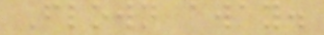Flown away.
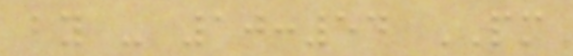by - 10:54 PM
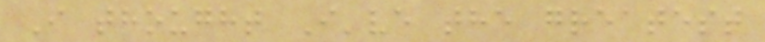I thought I've the greatest
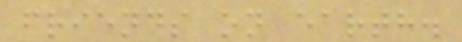friends on earth.
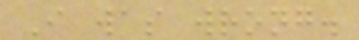I was wrong.
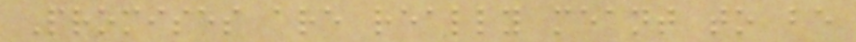Promises are really meant to be
